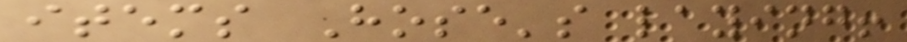items Hose's laying!
